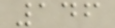146
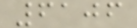6106
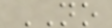NO
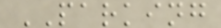PARKING
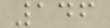146
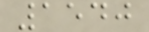1540
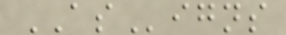ASigns
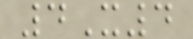4X4
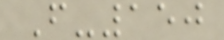F-150
